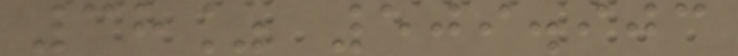38% 509.903
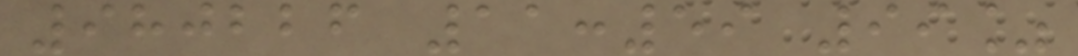980226 11:59 99%
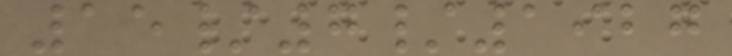15/7/1927
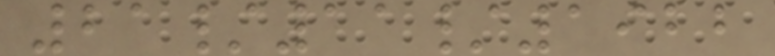21/11/1922
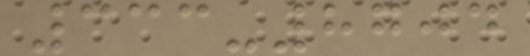333-8704
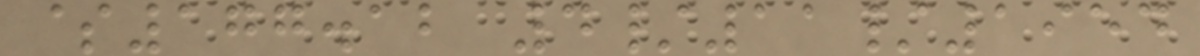$177.12 4/11/1954
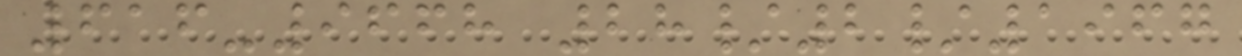616-9668 28/2/1967
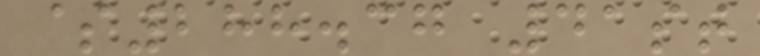$288.37 41st
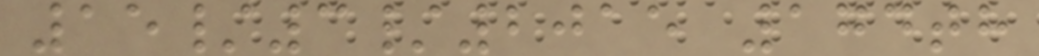15/3/2015 174th
